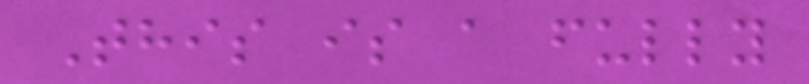This is a fully
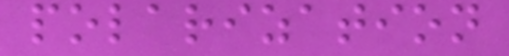polarization
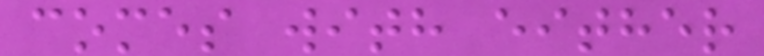comes with either
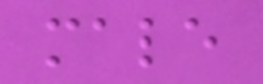male
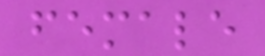female
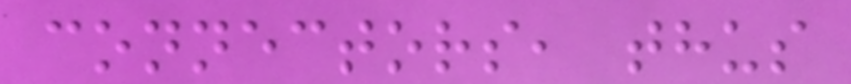connectors, thus
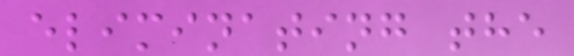eliminating the
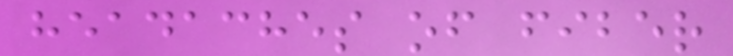headaches of fiber
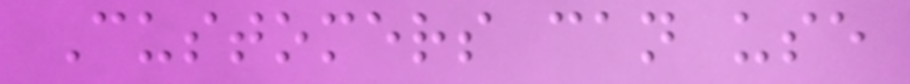Customers can use
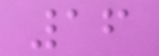16
